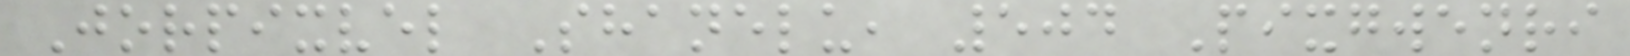Jorpixvel Shanelu, 504 Pixgwenri
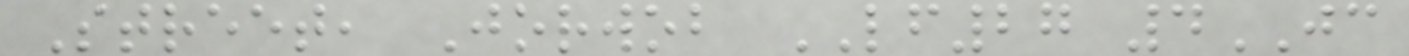Street, Jorwob LF27 4JC
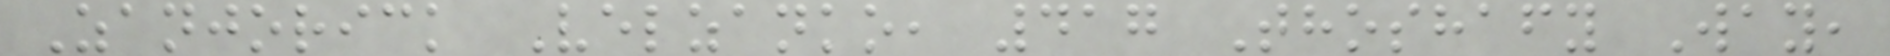Zanjorick Velzanko, 417 Thoshafy Way,
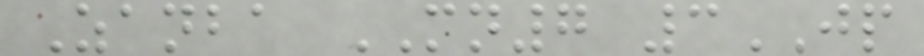Zanba MN7 3JP
